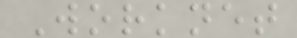Worknet
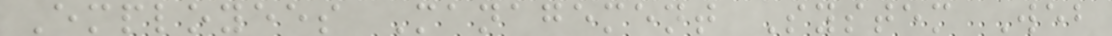Employees Management System Web
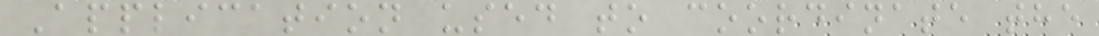Application used to coordinate the
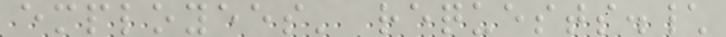employees' requests.\
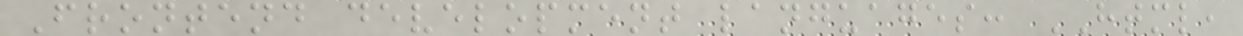Frontend development languages: HTML,
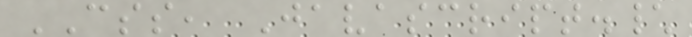CSS, Javascript.\
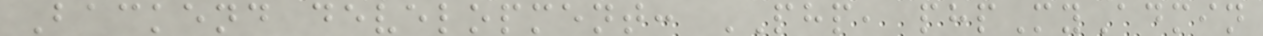Backend development: PHP, phpMyAdmin
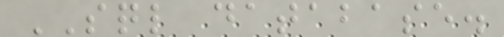SQL database.
